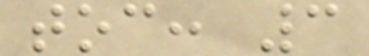toc: 3
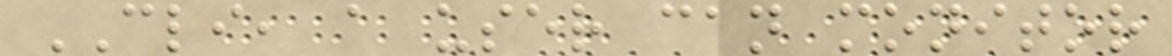CLI, a user can monitor
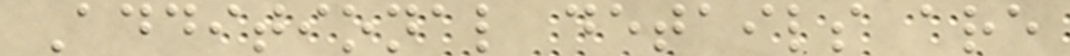Additional details are
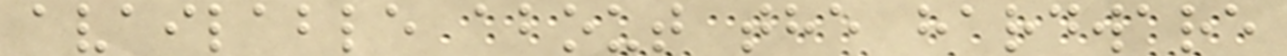available about the hardware
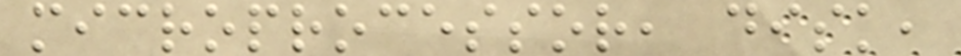microprocessor, disk,
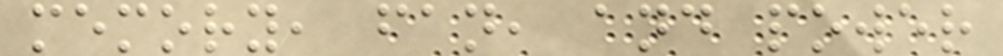memory, fan, and power
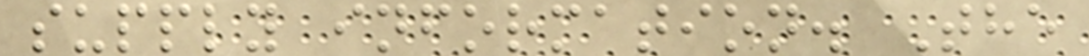supply information. The
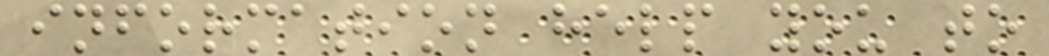information help you to
